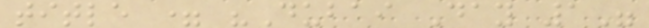title = "Dubai Day 1"
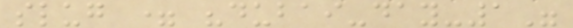slug = "dubai-day-1"
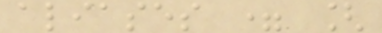aliases = [
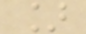]
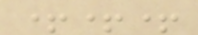+++
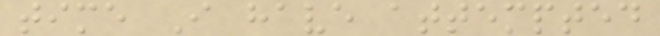time I have attempted
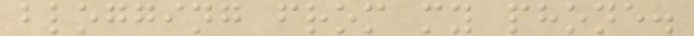blogging from my phone.
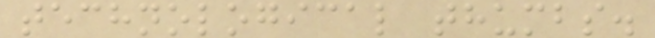technological thumbs.
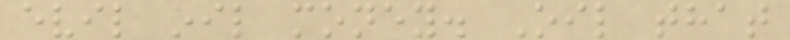evil oil money. Oil that
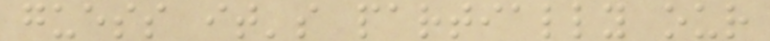guess it's partially our
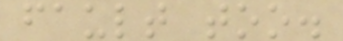fault too.
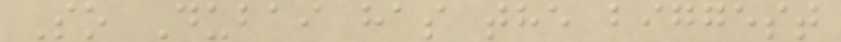So Dubai has the biggest
